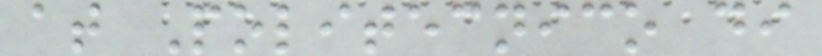at Politecnico di
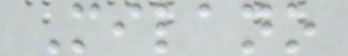Milano
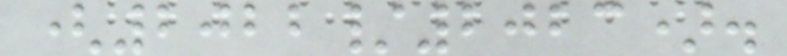(2022/2023).
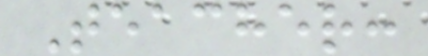Teacher:
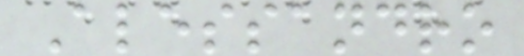Alessandro
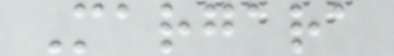Margara
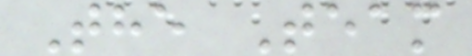The Team
